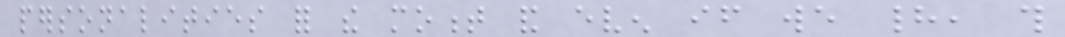personalities for the moment and even if we had, this
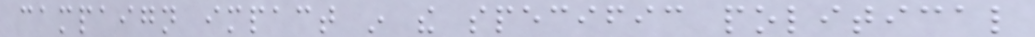campaign impact in the specific political
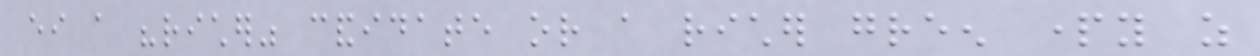either a "richer" candidate or a richer green party as
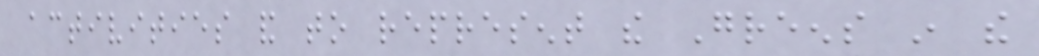activities and to represent the Greens in the
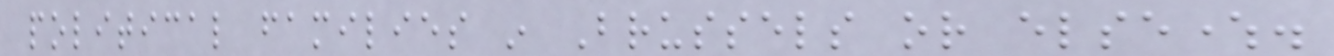political families in Brussels or elsewhere.
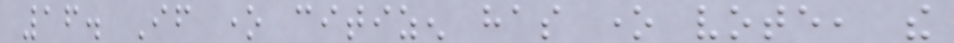16. If one citizen has one vote, the
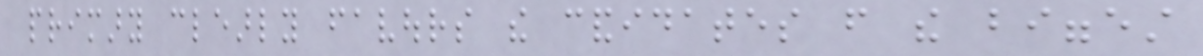primary clearly favours the candidates from the biggest
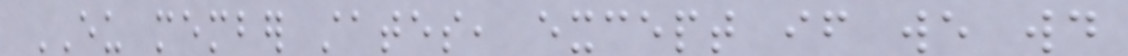EU member states, except if we would
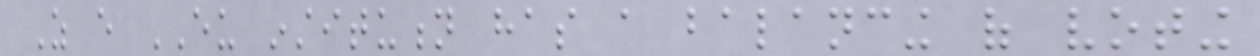As every EU institution has a balancing of voting
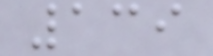139
